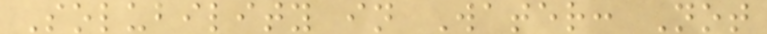Solubility in Water: Not
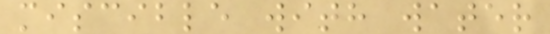miscible with water
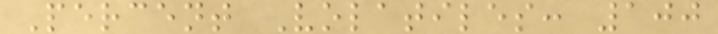Percent Volatiles: 100
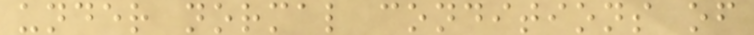under normal conditions of
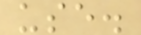use.
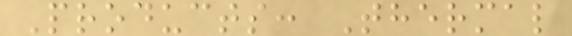Products: Thermal
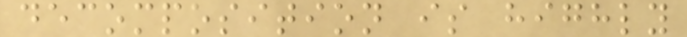decomposition is highly
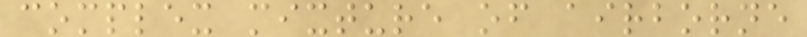complex mixture of airborne
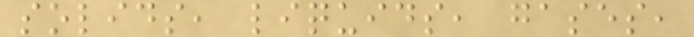solids, liquids, gases,
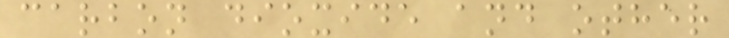carbon dioxide and other
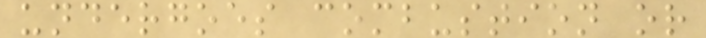undergoes combustion or
